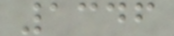1346
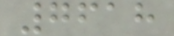7618
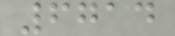6714
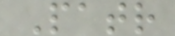Patr
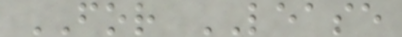FOR LEASE
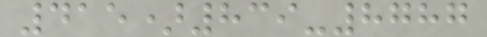415)839-8787
